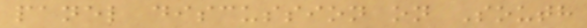panel discussion on South
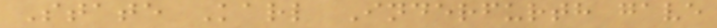State Karl Inderfurth gave
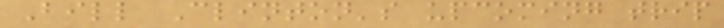Bill Clinton's upcoming trip
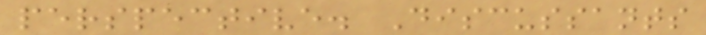perspective. Discussants
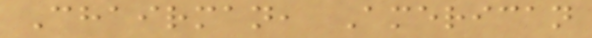Chairman, American
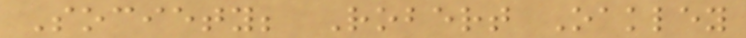Society; Robert Oakley
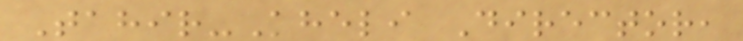Tahir-Kheli Director,
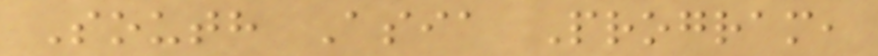South Asia Program,
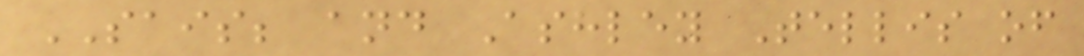SAIS; and Ashley Tellis of
